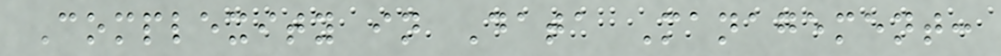Complexity in Data Management:
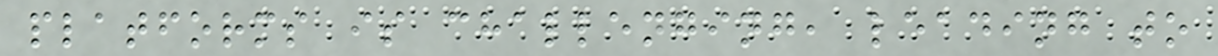platforms is challenging, leading to
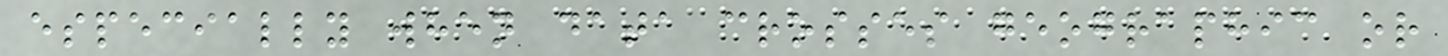especially when data crosses geographic or
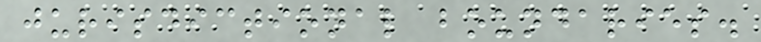jurisdictional boundaries.
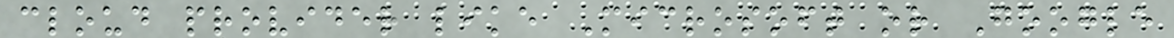cloud provider like Microsoft or Google
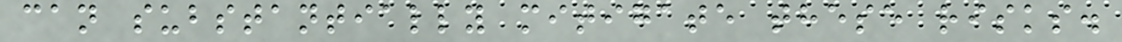can substantially mitigate these risks.
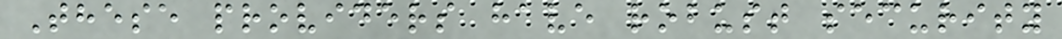These providers have robust security
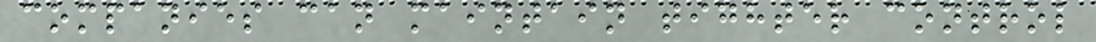companies can maintain tighter control
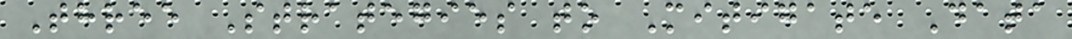Three Strategies to Mitigate Data
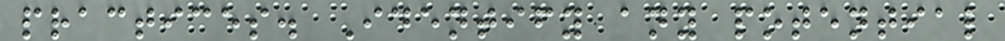practices. Identify any potential
